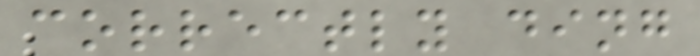correctly ding
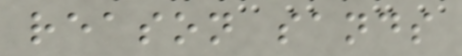reason sands
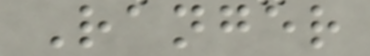Ranger
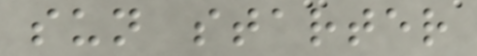sun starter
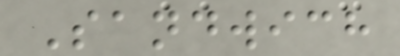Sandwich
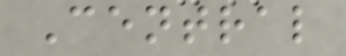Central
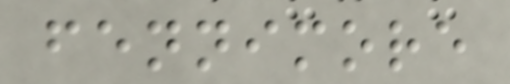fennimore
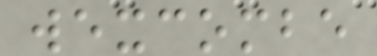wexcombe
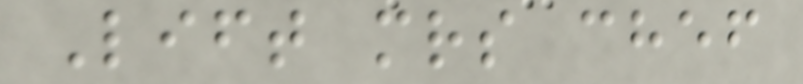Lift mrs chef
